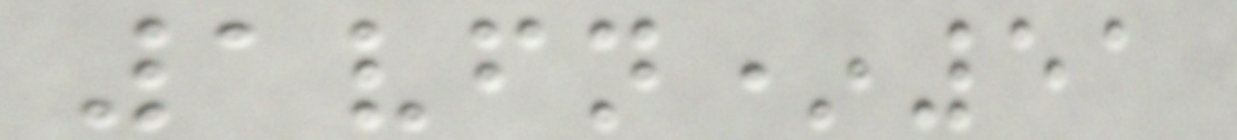1vfn*51
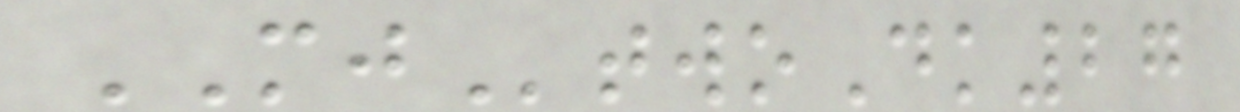MJtwoDk27
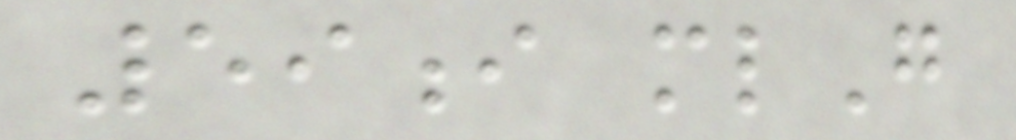59i mlG
